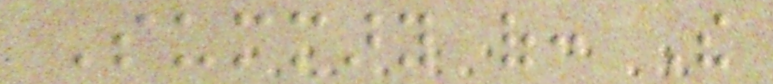Summary of: The
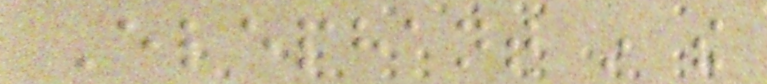Elephant in the
